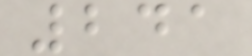241
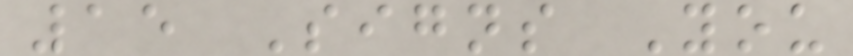15 Signs You
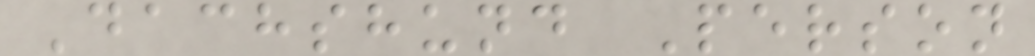Dachshund Person
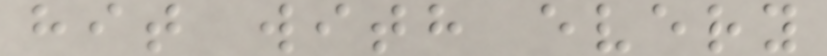hit with every
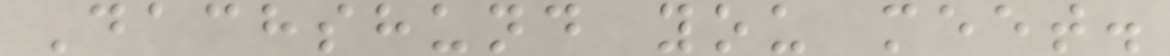Dachshund you meet.
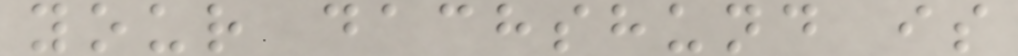your dachshund is
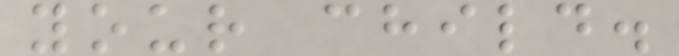your child.
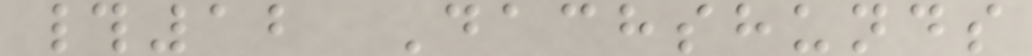#12 Dachshunds
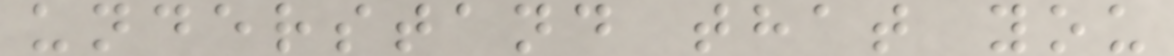understand that you
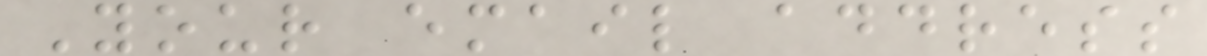Your email address
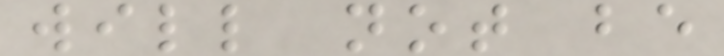will not be
